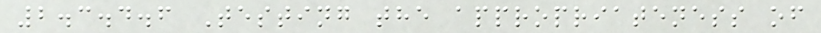2.3.4.6 Testing the appropriateness of
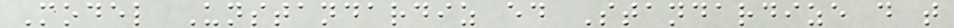Model Unstandardiz ed Standardize d t
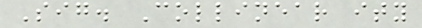Sig. Collinear ity
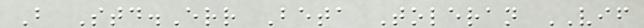B Std.Err Beta Toleran VIF
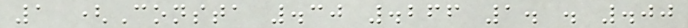1 (Consta .30 .266 1. . .00
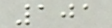101
